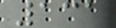131
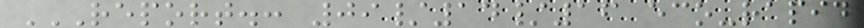REPORT.: 09/14/16 ECO-RAPID
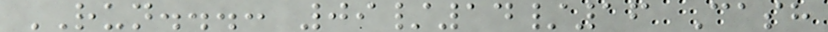RUN...: 09/14/16 Cash
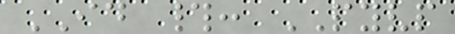ID #: PYVP
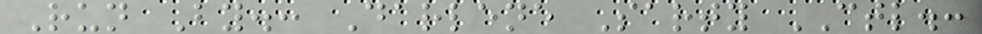Run By.: Darlene Sarty CTL.:
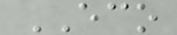ECO
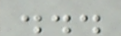...
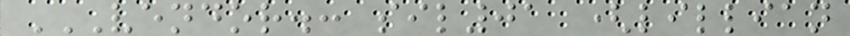VENDOR.: SIL01 (LILLIAN
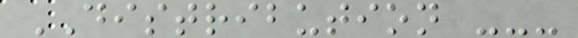DISTRIBUTION ---
